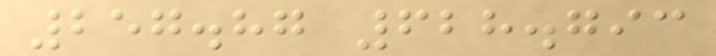257.87 628.793
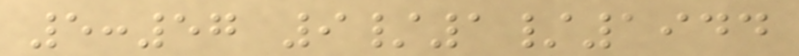5:57 9/1/1944
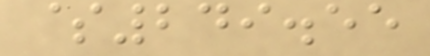$249.55
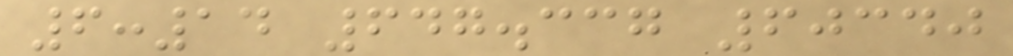6:14 647.337 60340
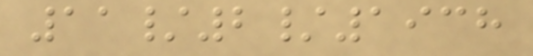11/2/1938
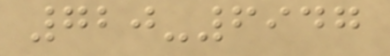720-6947
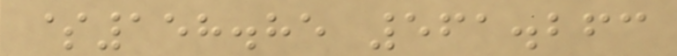$158.85 561.263
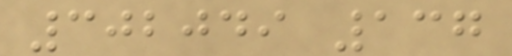302049 137
